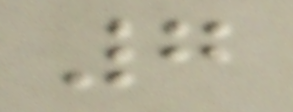7
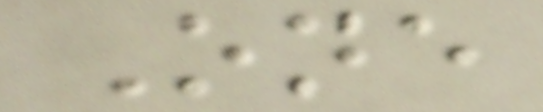One
